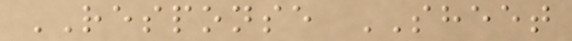RESPONSE SHEET
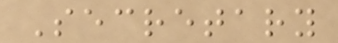Secretary
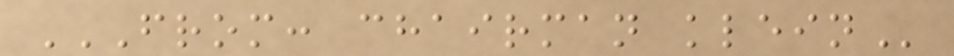FROM: CHAIRMAN KLEIN
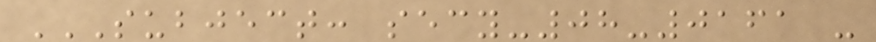SUBJECT: SECY-08-0161 -
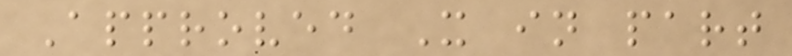Approved X in part
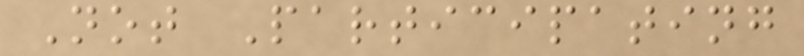Not Participating
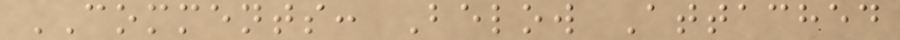COMMENTS: Below Attached
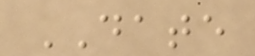DATE
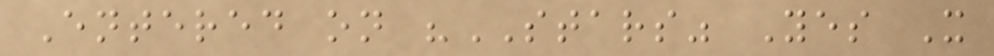Entered on "STARS" Yes X
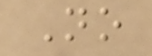No
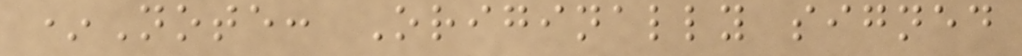*Note: Originally signed
